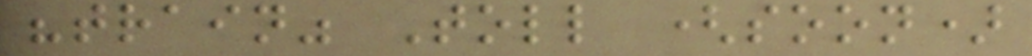"train" Toll (soon)
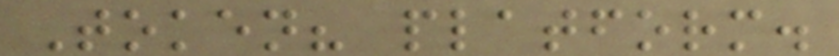Token? platform.
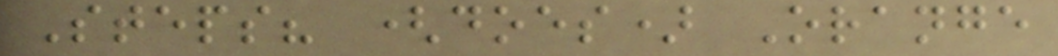Steps? (does) Orange
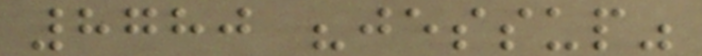8780 "jessup"
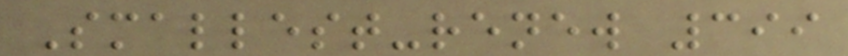Smallest-renew 399
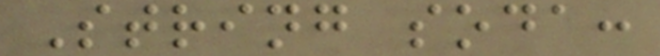String soda:
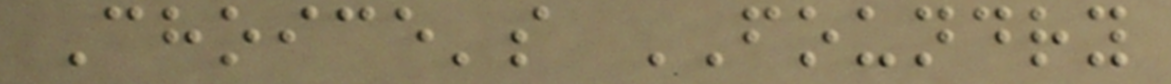Choice's FOUNDRY
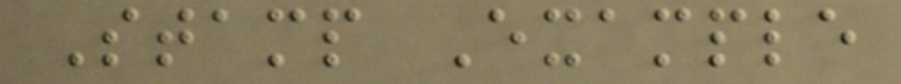Stamp Example
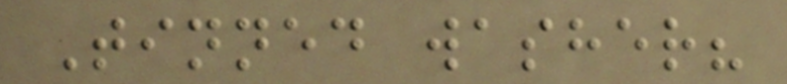Tinned washer?
